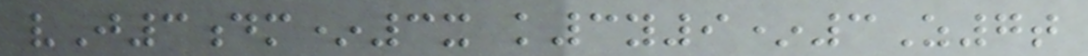vJ3dm*3x k3y9*3Z7t
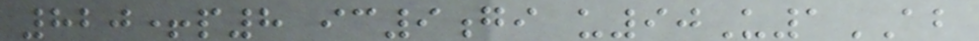820+p8 ic9gi u90U1AB
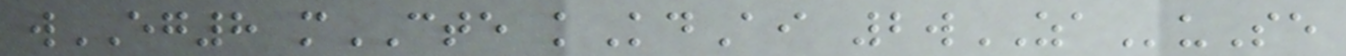wEG8 mCTE kKdAi 2wZAuSe
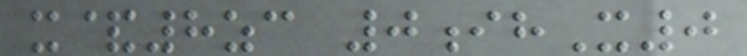x&8zc 0ihX0
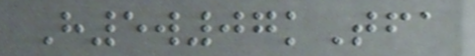H5w07kTfa
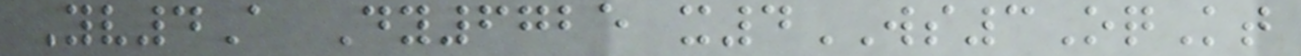Yv4A Dy6725 x4WS3OqKt
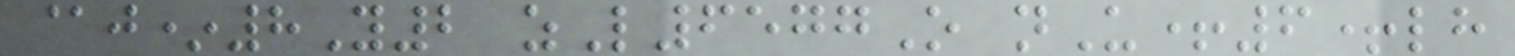@j*8Y2 zL6577O nU+6+lh
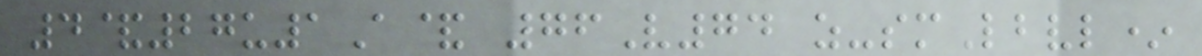4&27u1A& 76V74 z-smLbvl*
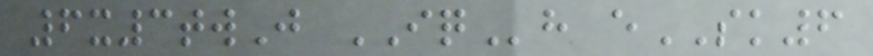6x3twJ IQh eSK6
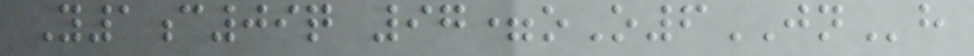Y1c09q 97=oO6JNh
